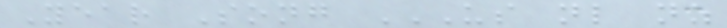Year Song US NL NZ
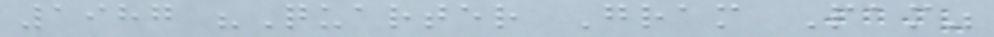1987 "Quarter Gram Pam"
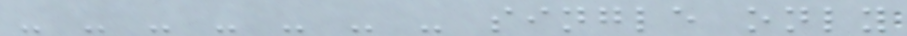- - - - - - - single only
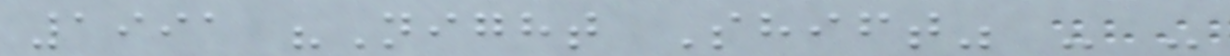1991 "Night Shift" - -
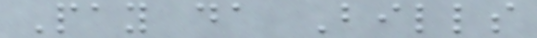Pay da Bills
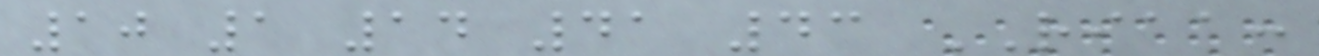10 1 14 41 43 RIAA:
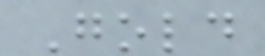Gold
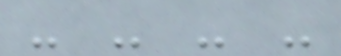- - - -
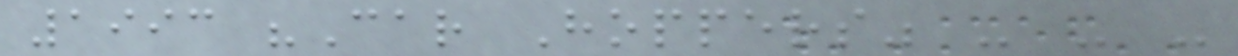1993 "Car Hoppers" - - -
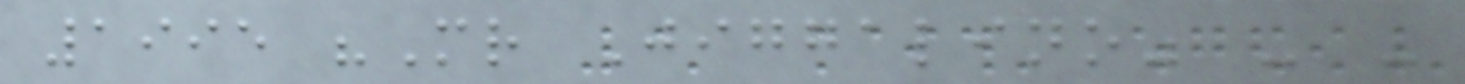1995 "Mr Jiggalino" - -
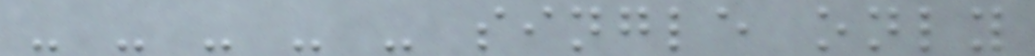- - - - - single only
